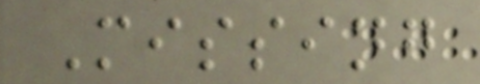Missing
